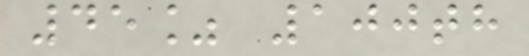45% 100th
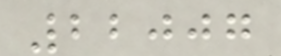22007
